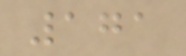171
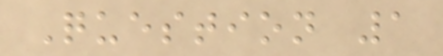Question 1
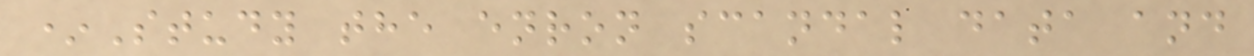*Study the enron scandal data and
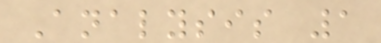Analysis 1
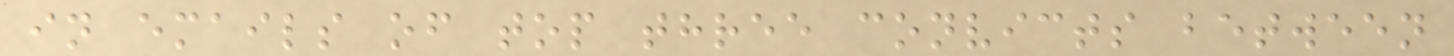in emails of top three convicts between
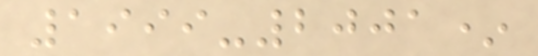1999-2001*
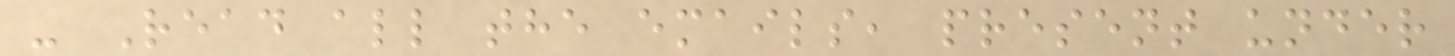- Read all the emails, present under
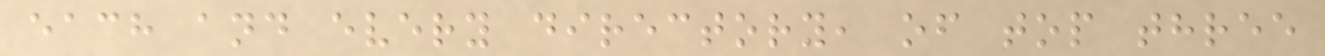each and every directory, of top three
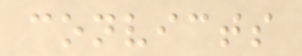convicts
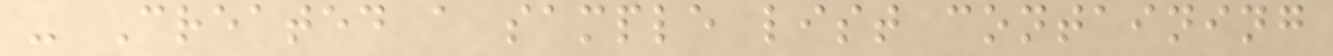- Created a sample list containing
